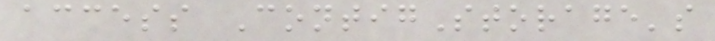access ContigStorage's
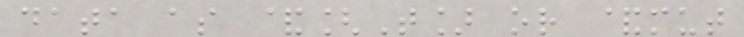data as &[T] or &mut
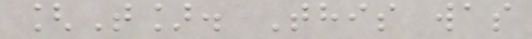[T]. This was
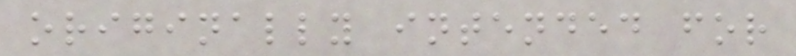originally intended for
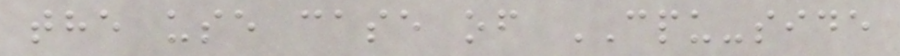the use case of CPU-side
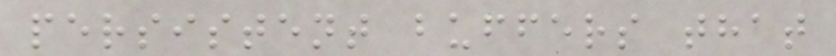persistent buffers that
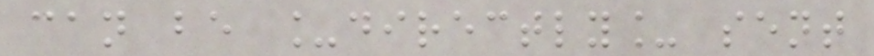can be _directly_ sent
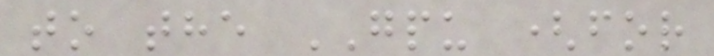to the GPU (for
